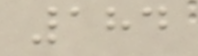184
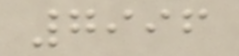7996
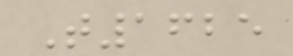T1625
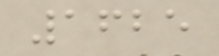1625
